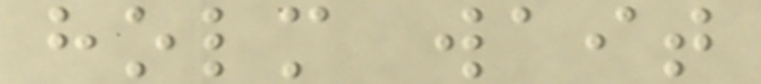holm wait
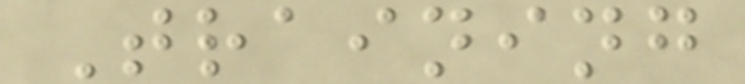Training
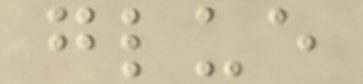glue
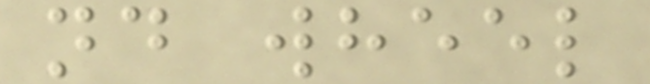nd wheel
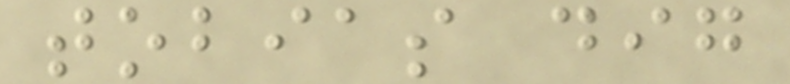tobias dig
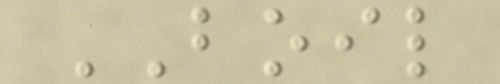BOIL
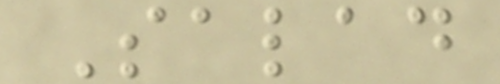Salad
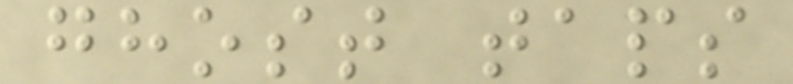ghost taps
